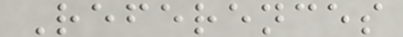References
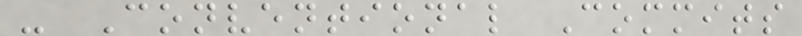- Conventional Commits
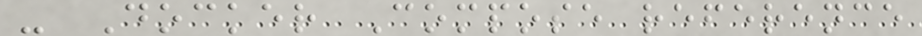- Docker Compose reference
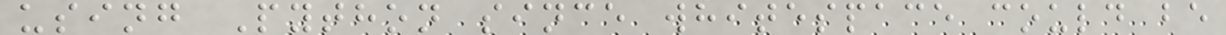using Python since whitespace could be
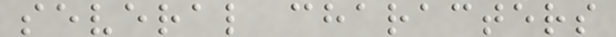several characters
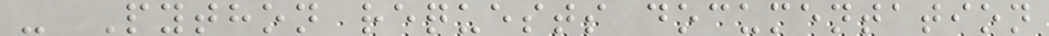- Python requests documentation
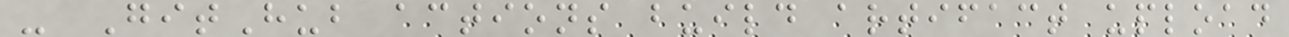- GitHub actions build artifact upload
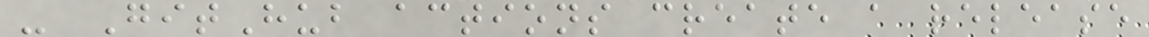- GitHub actions create a release
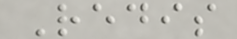Redis
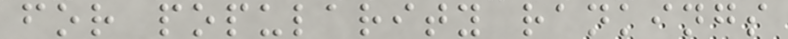for popularity rankings
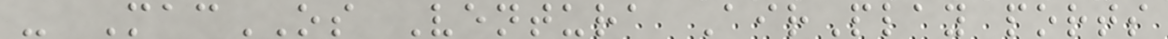- MacOS Ventura AirPlay ports
